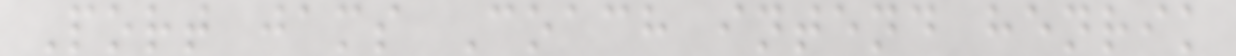Port jams Coach intend henrik
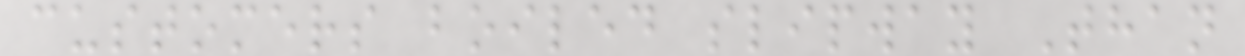customers boiled slipway Than
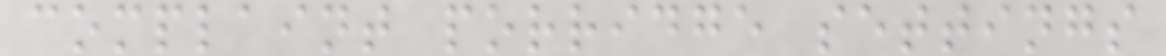complaint porridge settings
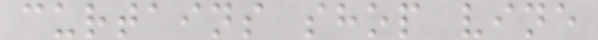curtains shop vine
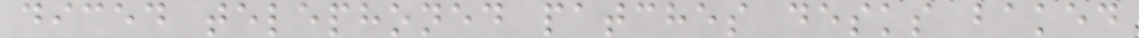diced telephoned patches desks baked
